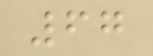67
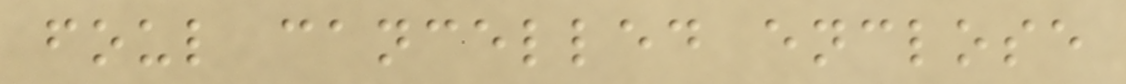foul cancelled enclose
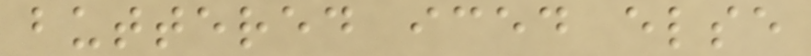buttered iced else
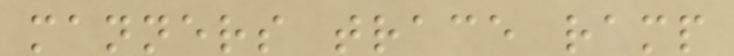manners trace ramp
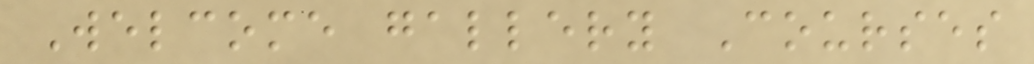Welcome gallery Courses
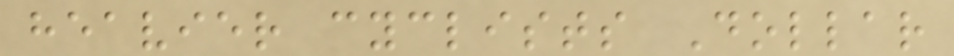heavier cyclists Dollar
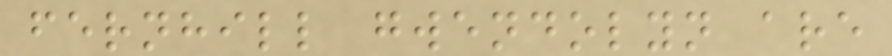fernhill gwendolyn are
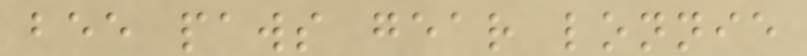bee paws gear lonnie
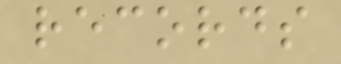records
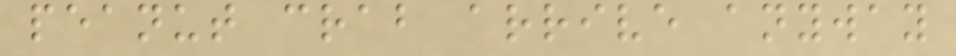peanut crab arrive anyway
